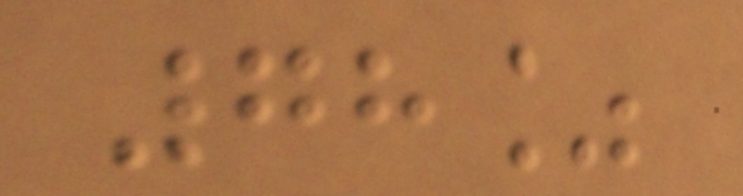78%
